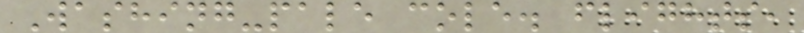Washing-pale cole. flights,
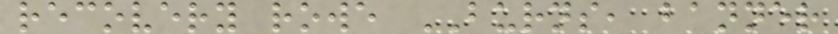recovery rowe BURNS, banner
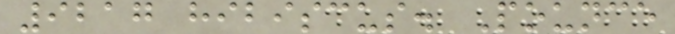9217 hibiscus. Pounce
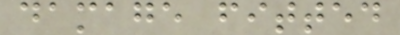damage fitted
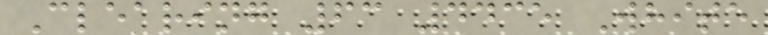Clearing 63 4435 White
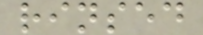rinsed
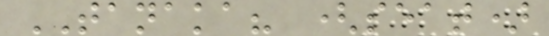TANAKA? (seat)
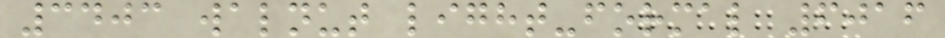3403 walnut light-formal 6016
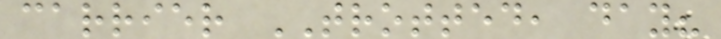carrier TROTTED, day?
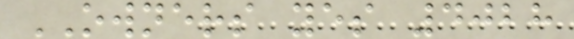OWNERS yes 4028
